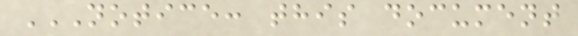NOTICE: THIS DOCUMENT
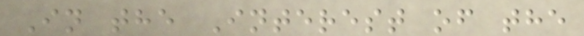In the Interest of the
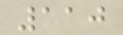110
